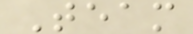Team
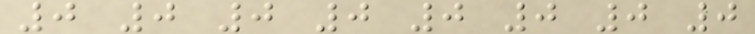0 0 0 0 0 0 0 0
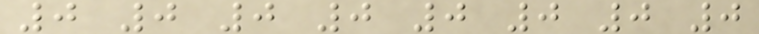0 0 0 0 0 0 0 0
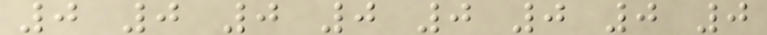0 0 0 0 0 0 0 0
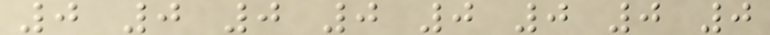0 0 0 0 0 0 0 0
